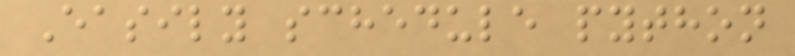Easily schedule python
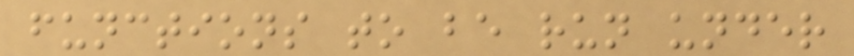functions to be run under
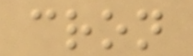cron
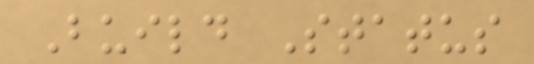Build Status
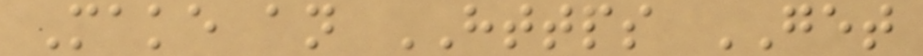Make an HTTPS GET
